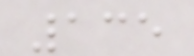135
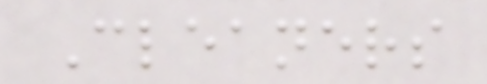Cleaners
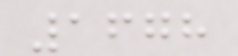1678
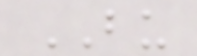BU
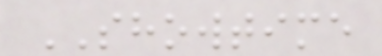SHOWTIME
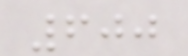600
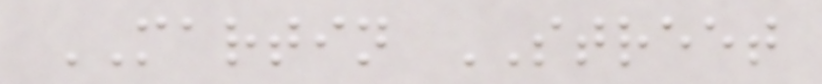MARTIN STREET
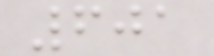601
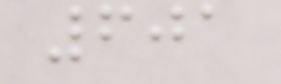601
